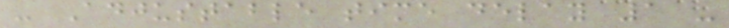- Adjustable time delay 1 -
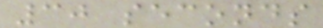30 seconds
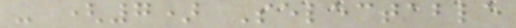- (7) Selectable
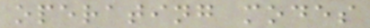operating modes
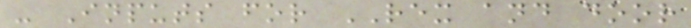- Inputs for REX and door
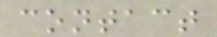contact
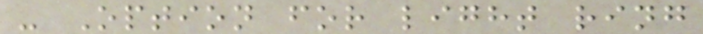- Option for light ring
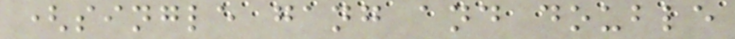(single gang and double
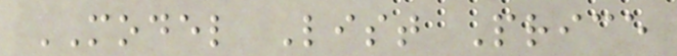MODEL List Price
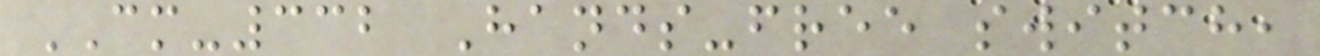CM-332 Hands-free switch,
